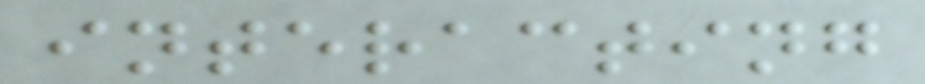interacting
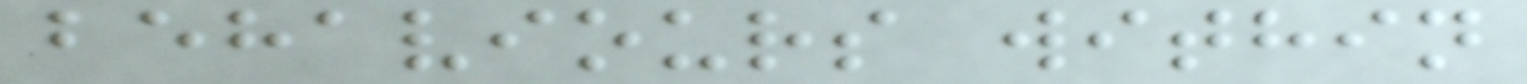behaviours within
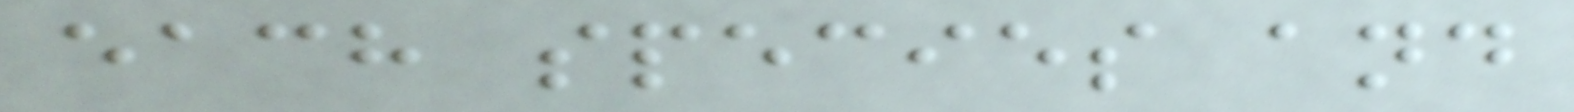each species and
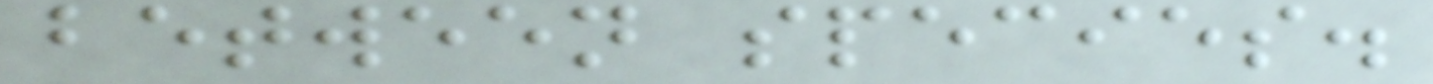between species.
